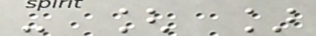- [ ]
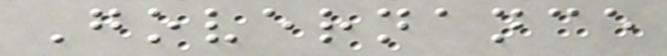Governance
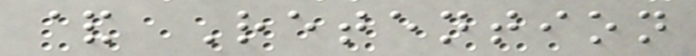& Retention
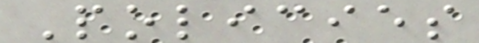Policies
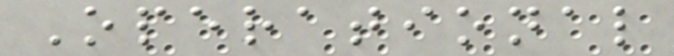Operational
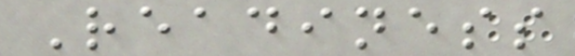Readiness
